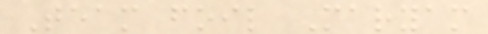Team foil Maryam
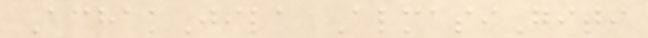AchakJila AlmasiGiti
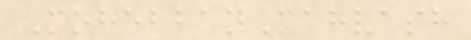MohebbanMahvash
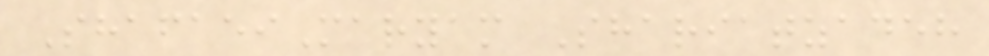ShafaeiMaryam Shariatzadeh
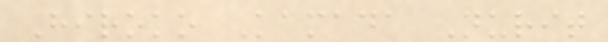Hiroko Kamada Nurit
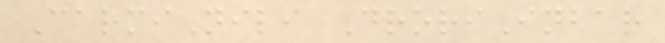CarmiNili DroriInbar
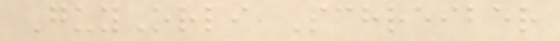GuyOrli Schreiber
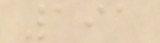191
